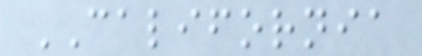CALIFORNIA
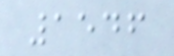1546
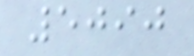5090
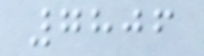7806
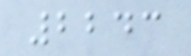2243
